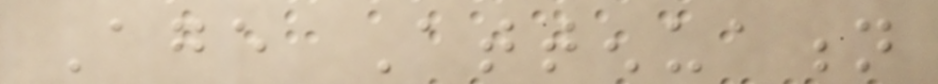Age Attenuation
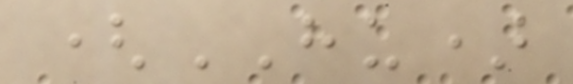(HU)
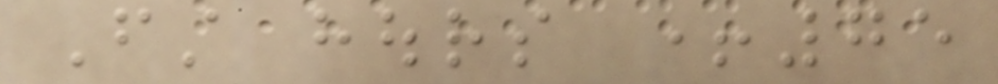First hours +75
